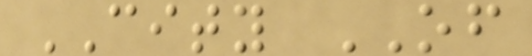CITY OF
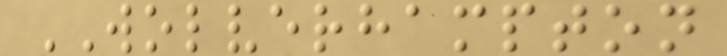WOLVERHAMPTON
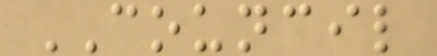COUNCIL
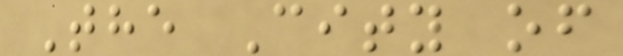The City of
